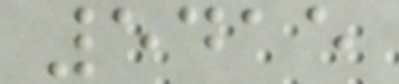5415
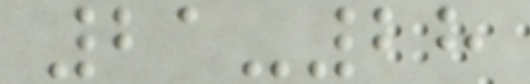21-28
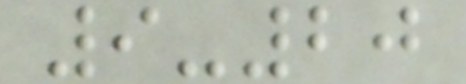9-20
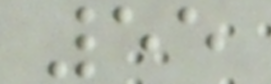55
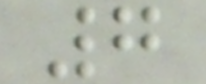7
